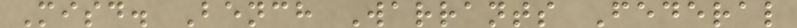Misd. Bench Warrants Federal
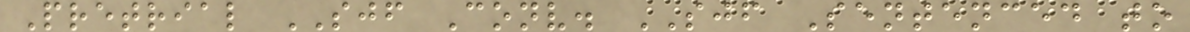Pretrial SJF Conv. SJF Sentenced to
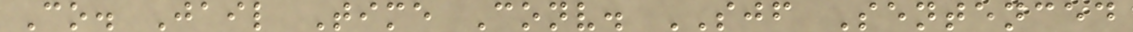Co. Jail Time Conv. SJF Sentenced
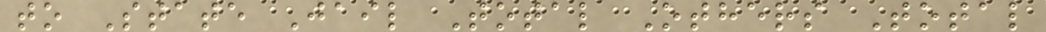to State Jail Total Others Total
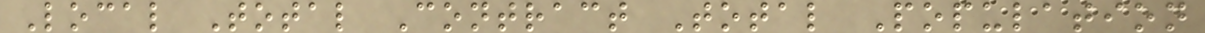Local Total Contract Total Population
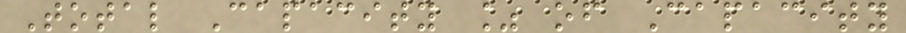Total Capacity % of Capacity
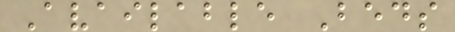Available Beds
